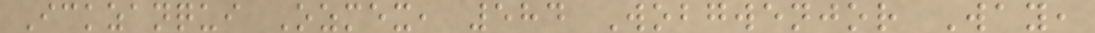Ickzanqui Ozmex, 584 Wobgwenjor Way,
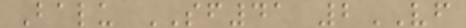Balu SF41 2VF
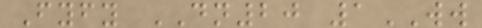Fyfy DN20 1WW
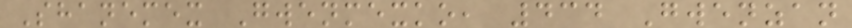Shanemex Gwenmexko, 434 Gwenzan
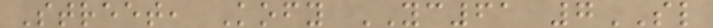Street, Kofy YC61 7SL
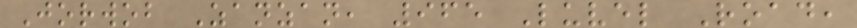Jorwob Zanzan, 965 Luvel Road,
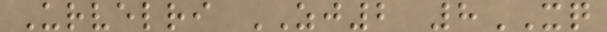Urvelri ZJ2 8XQ
